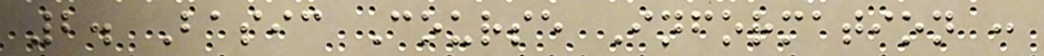2. Basic Course Information :
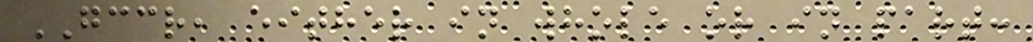GCCR, either in whole or in part:
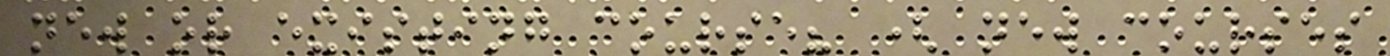new or existing course? ( new courses
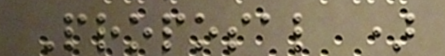Proposal )
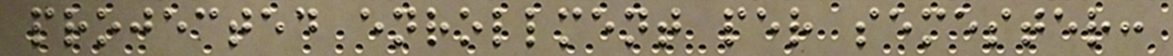projected enrollment per semester:
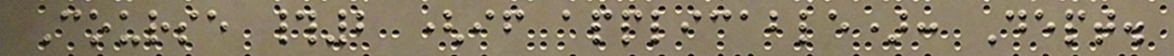Course #2 (if applicable): Dept.
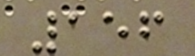156
